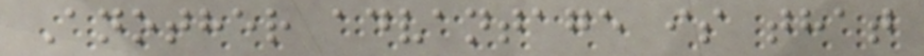Another advantage is that
